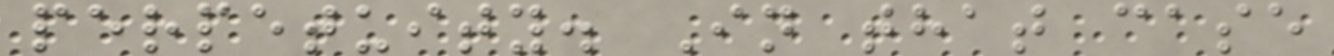perpetuity. In that case
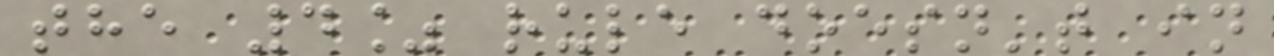the 4% rule doesn't in
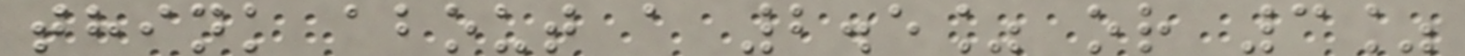think about a 2.5% or 3%
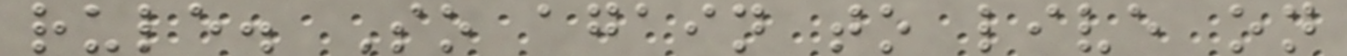rule. So again to live on
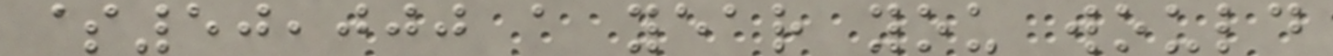$50,000 a year you would
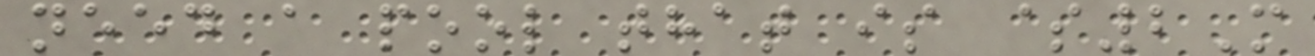need a pool that is $2M
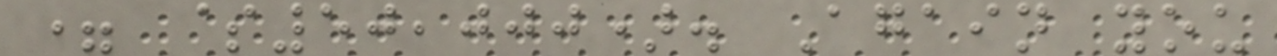= $50,000). Again you
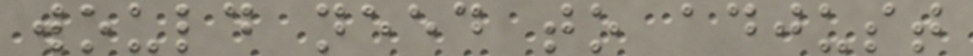would need to adjust
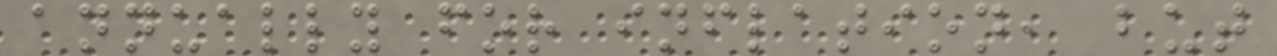annually for inflation, but
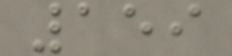159
